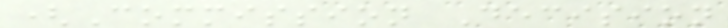(Commission Decision
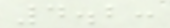4.2:
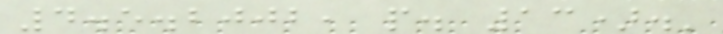4.5.2002, p. 13).'
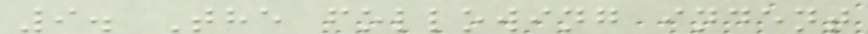9. The following indent
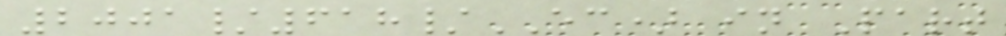2001/618/EC) in Part
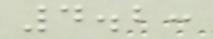4.2:
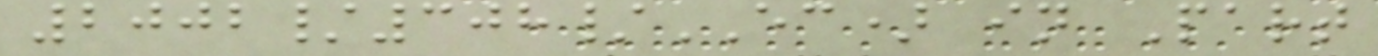2002/308/EC) in Part
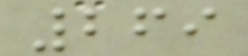269
